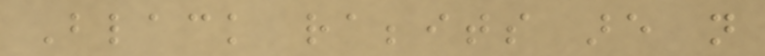Black rabbits are not
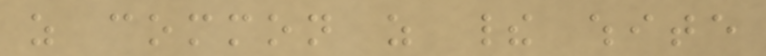as common as their white
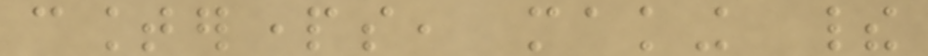counterparts, making their
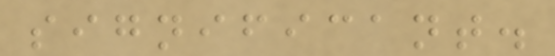significant.
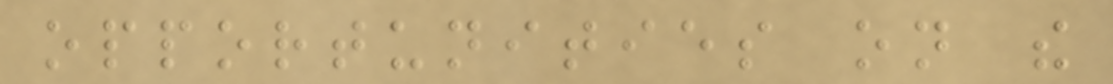opportunities on the
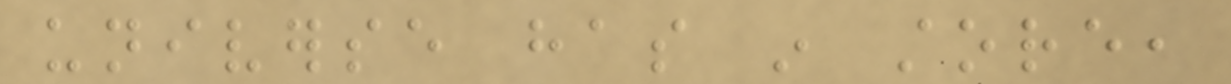universe has in store,
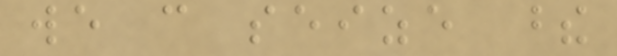we can seize these
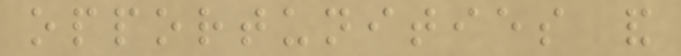opportunities and
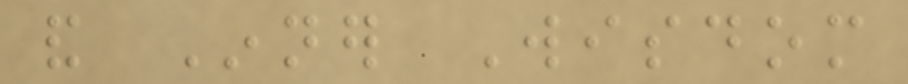and Inner Wisdom
